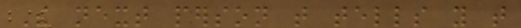The next person that tells you that
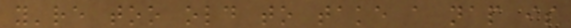you're too old to take a nap is
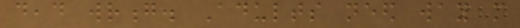dead wrong. Adults need way more
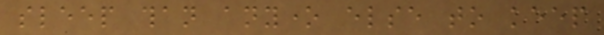sleep than anyone else to keep
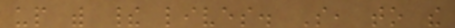up with their lives. So, to the
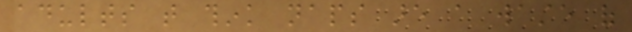adults that think naps are a waste of
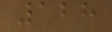128
